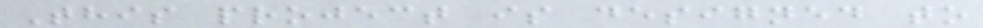This project is designed to
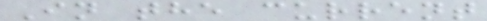In the current
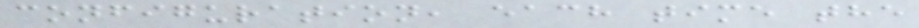configuration, each time the
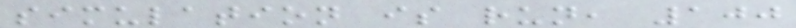simulation is run, 100
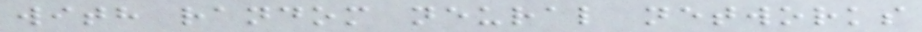with random neural networks
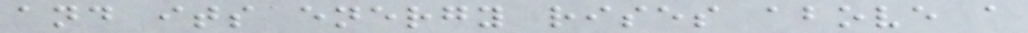and its energy rises above a
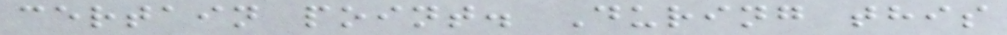certain point. During this
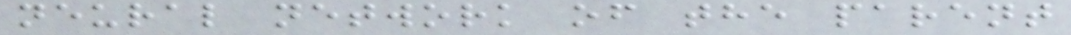neural network of the parent
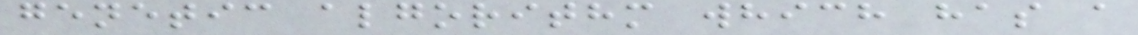genetic algorithm which has a
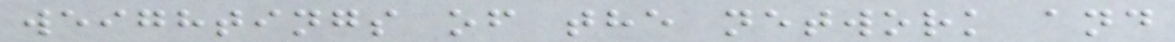weightings of the network and
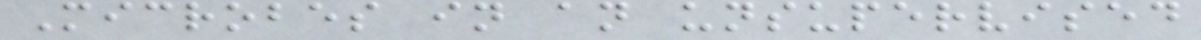Microbes in an unsupervised
